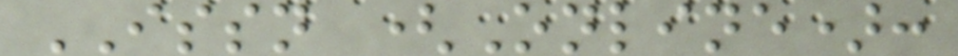ISSN (Online):
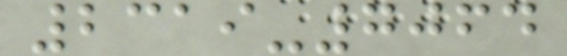2319-7064
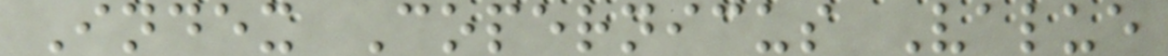Index Copernicus Value
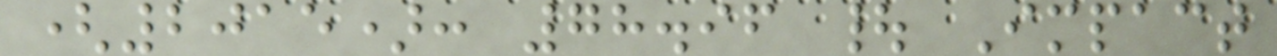(2015): 78.96 | Impact
